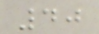40
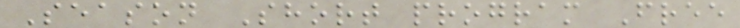Season Short program Free
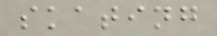skating
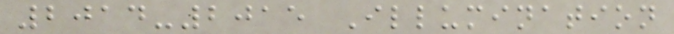2014-2015 Illumination
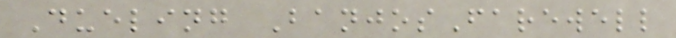Dueling BanjosFarewell
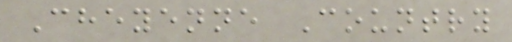Cheyenne Country
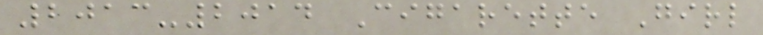2013-2014 Cigarette Girl
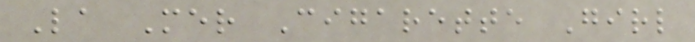La Mer Cigarette Girl
